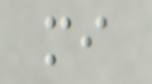mi
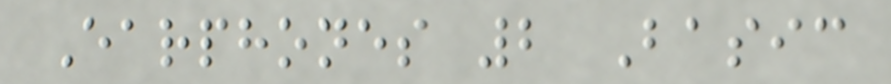Earphones 2 Basic
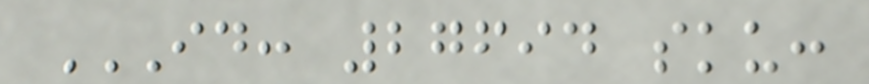ID: 27694 SKU:
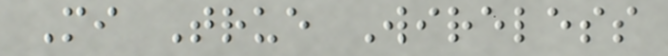Mi True Wireless
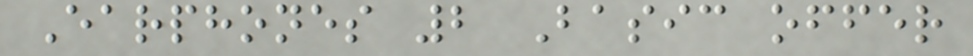Earphones 2 Basic offer
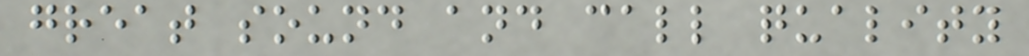great sound and call quality
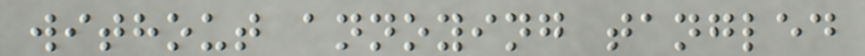without annoying tangled
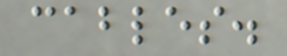cables.
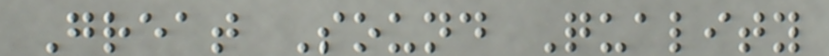Great Sound Quality
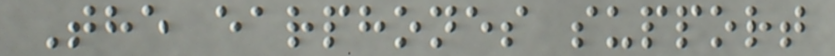The earphones support
